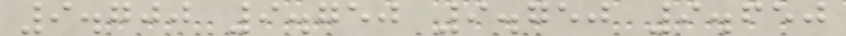9.700 9.750 9.750 9.650
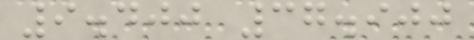9.400 37.900
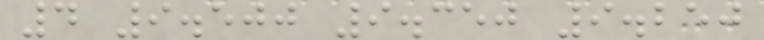4 9.500 9.350 9.250
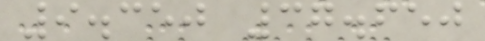9.350 37.650
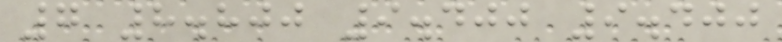7 8.800 9.400 9.400
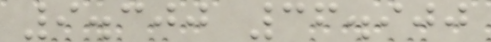9.300 36.900
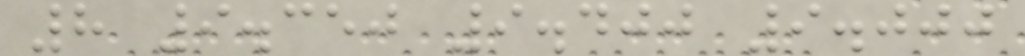8 9.350 9.400 9.000
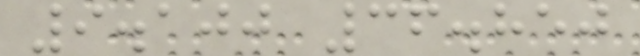9.100 36.850
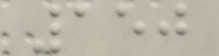150
